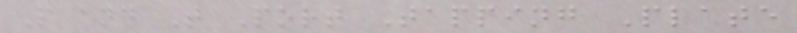P and T Port Tapping Plate
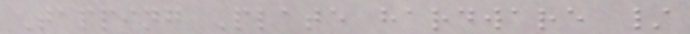Tapping Plate hardware /
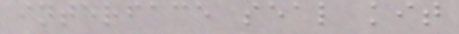interface seal kit
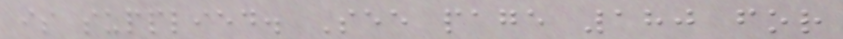is supplied. See page 180 for
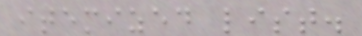itemized list.
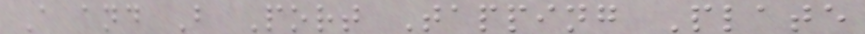A and B Port Tapping Plate
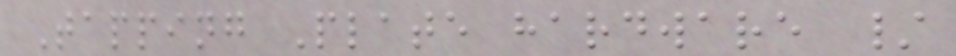Tapping Plate hardware /
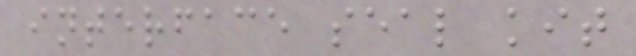interface seal kit
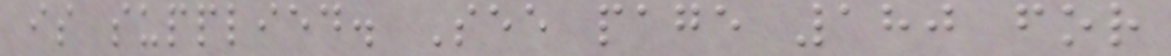is supplied. See page 180 for
